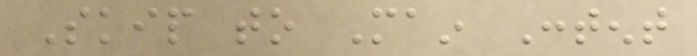Skip to Main Content
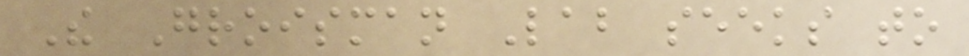The Groisman Lab seeks to
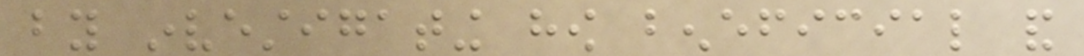by investigating how beneficial and
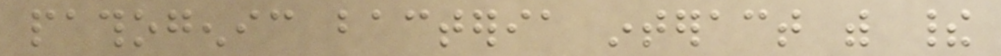pathogenic bacteria interact with their
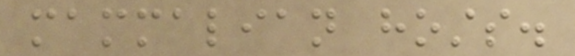mammalian hosts.
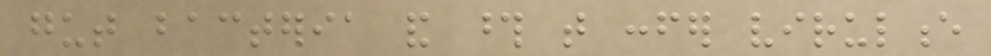gut bacteria and those that confer virulence
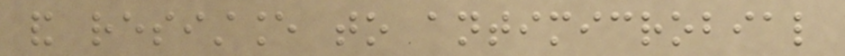and resistance to antimicrobial
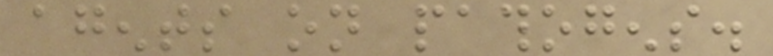agents on pathogens.
